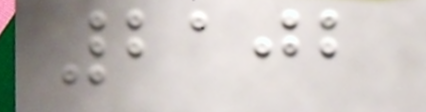2102
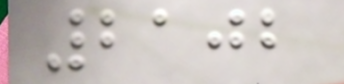2102
